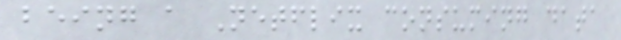being a Netflix consuming data
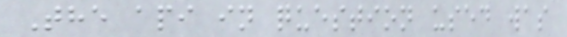The api in question used was
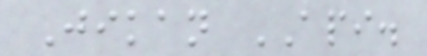Jikan API.
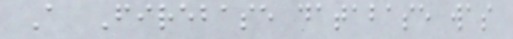A Firebase database was
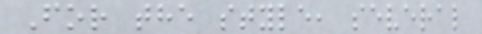For the style, several
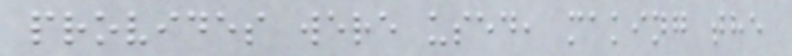provides were used, making the
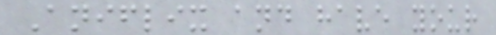Aniflix and have your
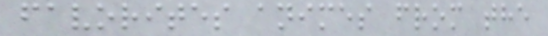favorites animes from the
